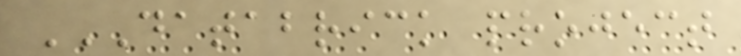DATABRICK PROJECT
